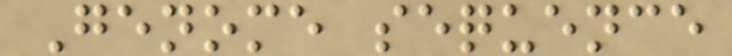Genome sequence
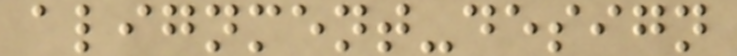alignment-design
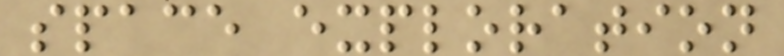space exploration
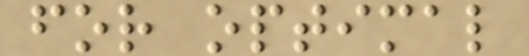for optimal
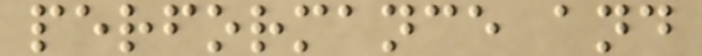performance and
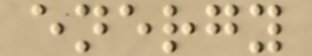energy
